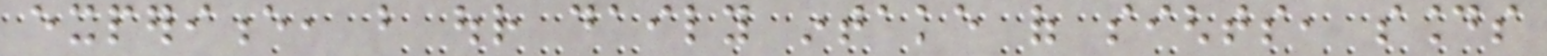experience, but our daily intake of sights, sounds
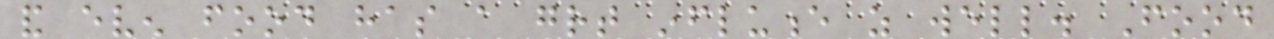and even food has a great influence as well. Food
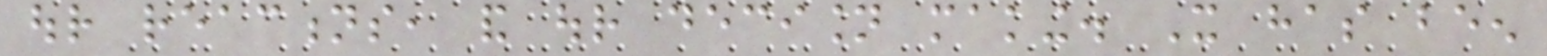our reactions, and our decision making. It has been
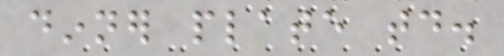dinner plate today.
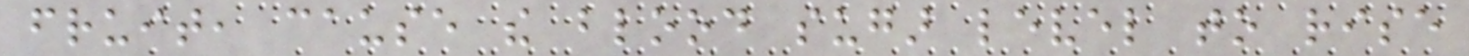fruit, cause the blood sugar level to rise
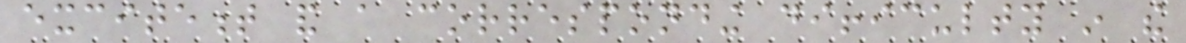excitement and a corresponding difficulty in the
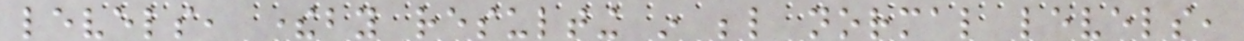levels, thereby resulting in below normal levels,
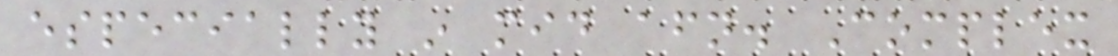especially in mid afternoon. Complex
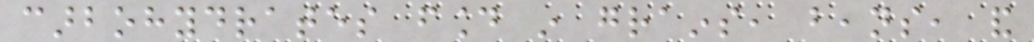carbohydrates found in grains, beans, and
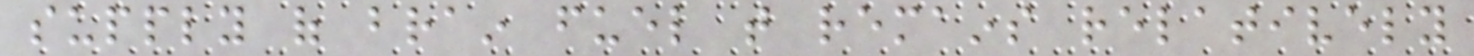supply of brain fuel that remains relatively
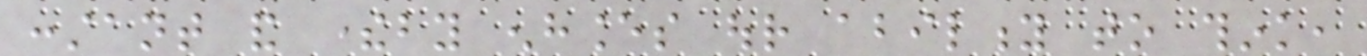constant and thereby enhances our ability to think,
